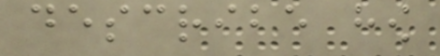describe how
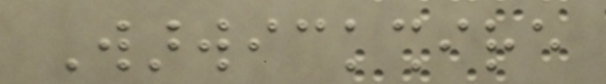Warwickshire
